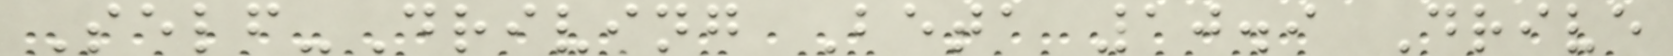Self-Driving Beta 10.9 Drive
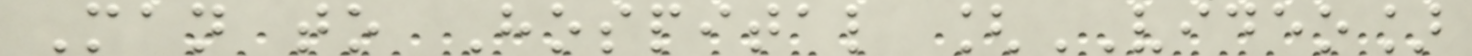Man to Hospital [VIDEO]
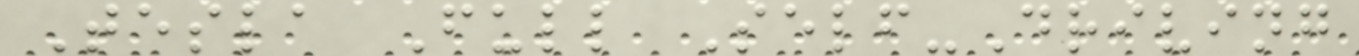Tesla Full Self-Driving
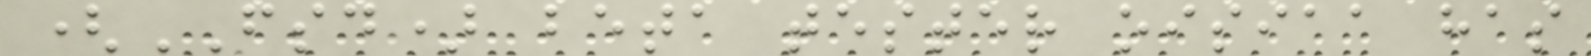(FSD) beta tester oisiaa has
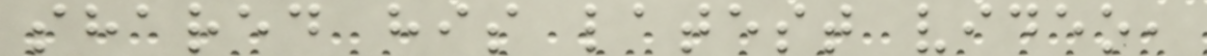shared his latest video,
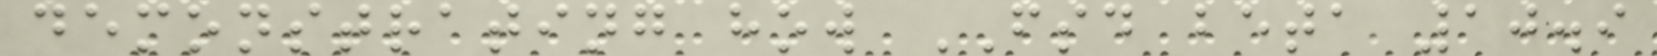demonstrating how FSD beta 10.9
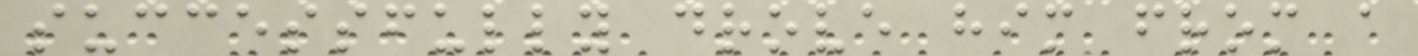successfully drove him from a
